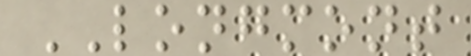LONGMONT
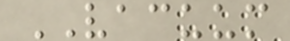VACUUM
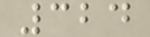324
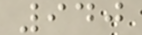940
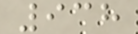938
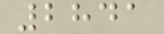2841
